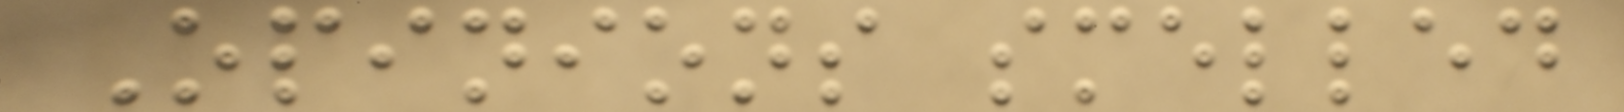Opinions smelled
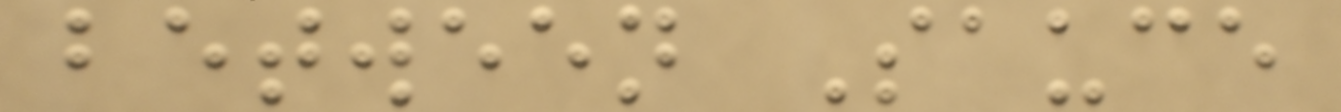between Sauce
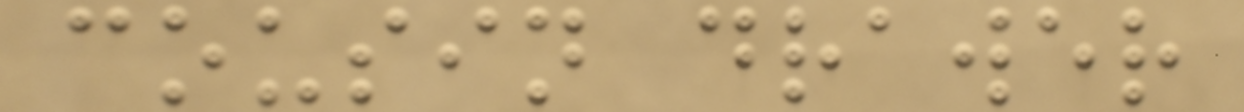cousin drawer
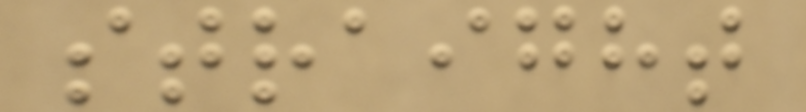straight
